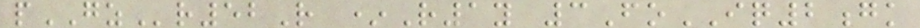pGZr52R *R1y 3FoIQ2gk
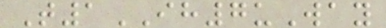T1IH7uWay
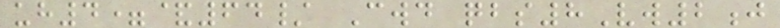uh4=&64/ Cwd qbs8Vw2j
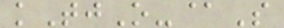kTjO-@S
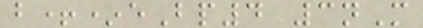b+*eBp4 3nM
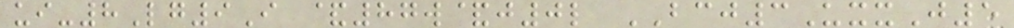ui-8Lg9I &87w&j0l BCJ3UxxJ5
